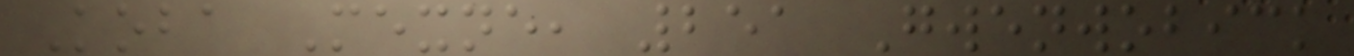Koba Mexne, 251 Gwenwobick
